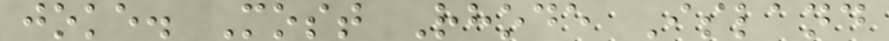joke. Most Rhode Island
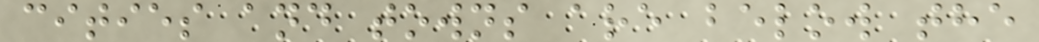cities and towns are below the
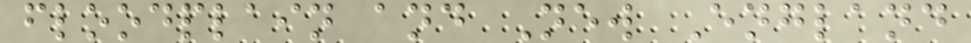floodplain and New England
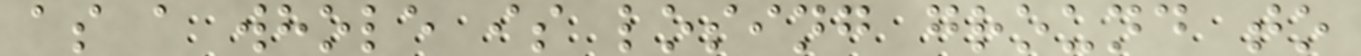as a whole is losing ground to
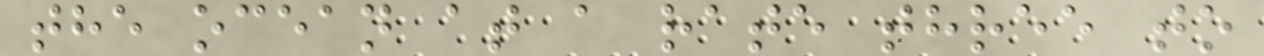the ocean at a rate three to
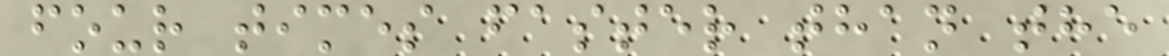four times faster than the
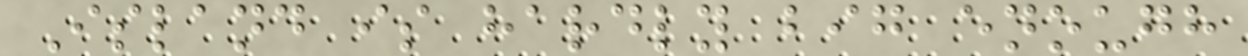Island is hardly big enough
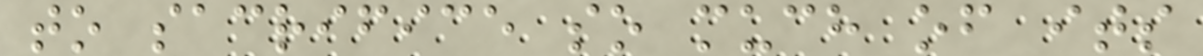to sacrifice so much of its
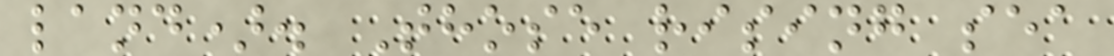land). Those rising sea
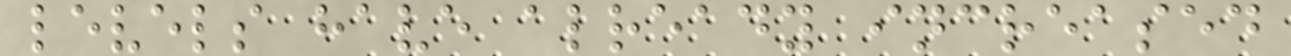levels have already increased
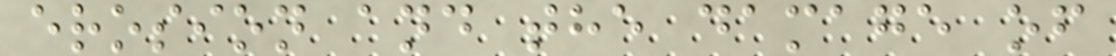erosion and the damage of
